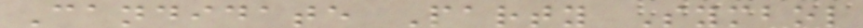Candidate Party Symbol
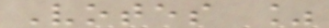Votes %
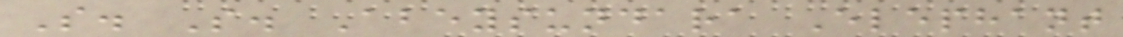S. S. Abeysundara Elephant
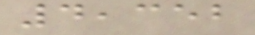4,352
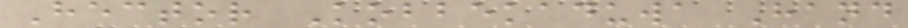Hector Kobbekaduwa Hand
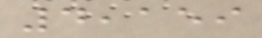4,159
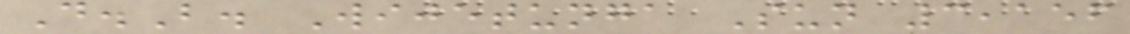D.B. Wijetunga Sun 3,156
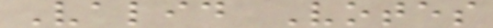Valid Votes
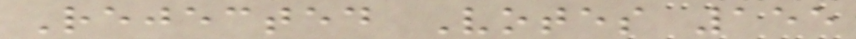Rejected Votes 155
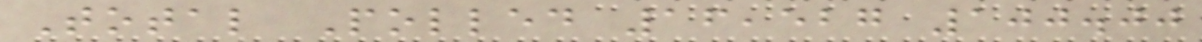Total Polled 16,527 100.00
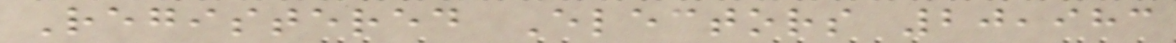Registered Electors 20,983
